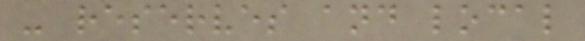- reserves and local
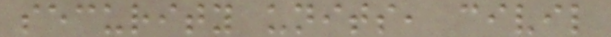security units, civil
